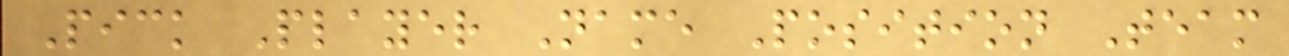Pick Player Name Position Team
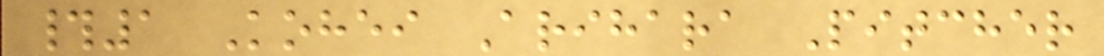#1 Kohei Arihara Pitcher
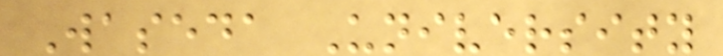Waseda University
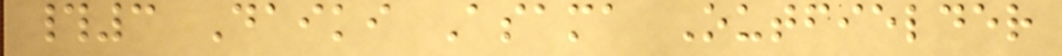#3 Daiki Asama Outfielder
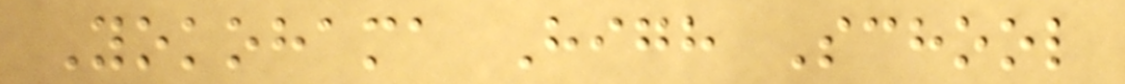Yokohama High School
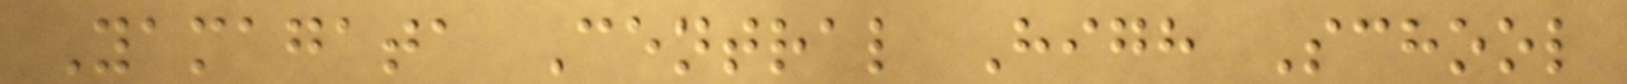Yamagata Central High School
